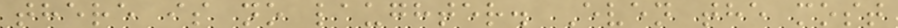there is no laughter. Even the most
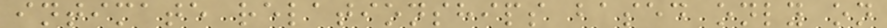intimate relationships based only on
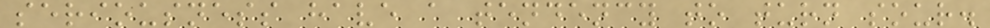seriousness have a tendency to turn sour.
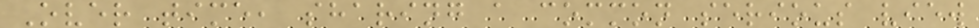Over time, sharing a common serious view
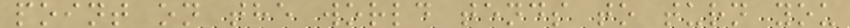point on the world tends to turn you
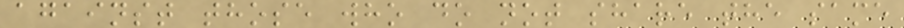against those who do not share the same
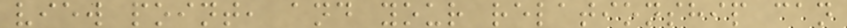view point, and your relationship can
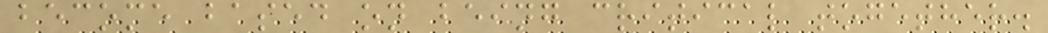become based on being critical together.
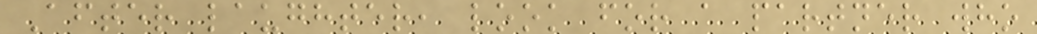After laughter, look for a partner who
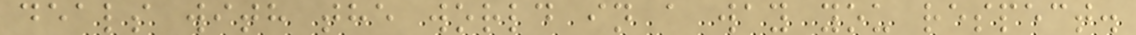deals with the world in a way you respect.
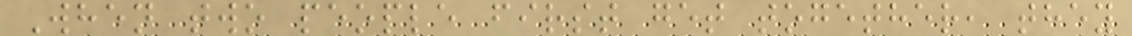When two people first get together, they
